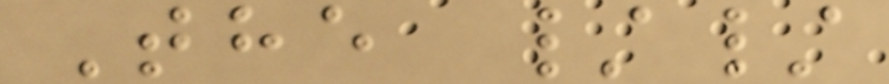The //
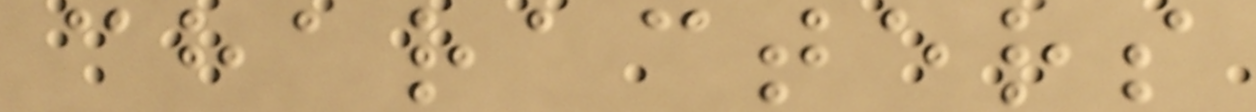characters
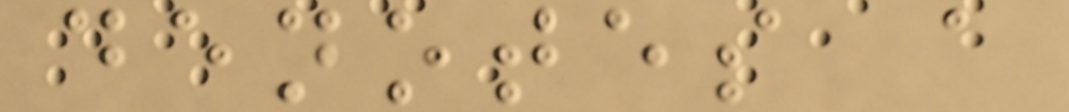denotes a
